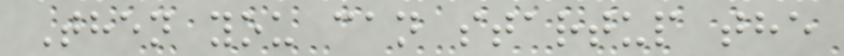Then you can startup the
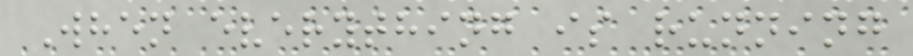When everything is running
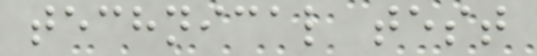technical test
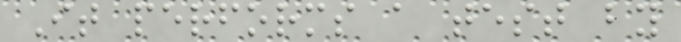It performs a test by
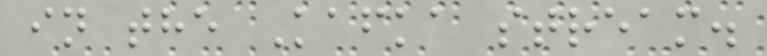in the Kafka stream.
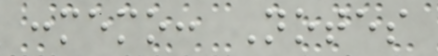:memo: Notes
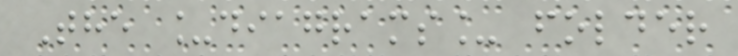The _diagrams_ folder
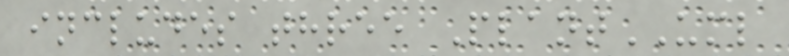includes three PlantUML
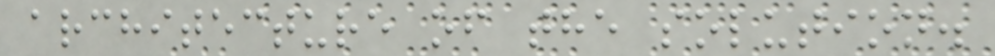architecture of the solution.
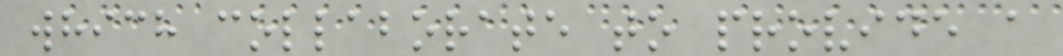which collaborate to provide a
